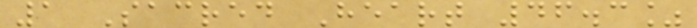1 Sacred Heart 46.3%
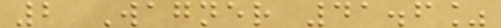2 Wagner 41.6%
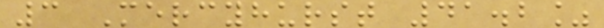3 Mercyhurst 41.2%
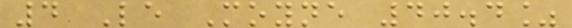4 Le Moyne 40.4%
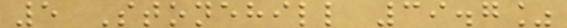5 Stonehill 39.7%
